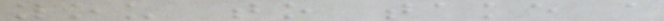you to take a
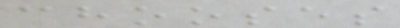chooses
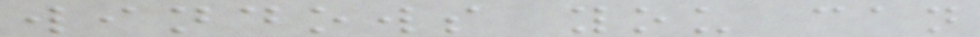windows you can
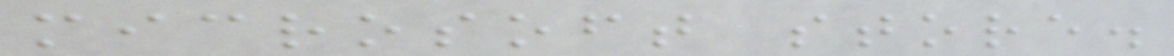microsoft store.
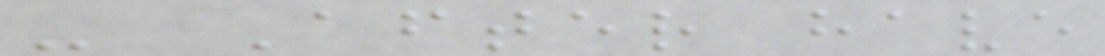- After have
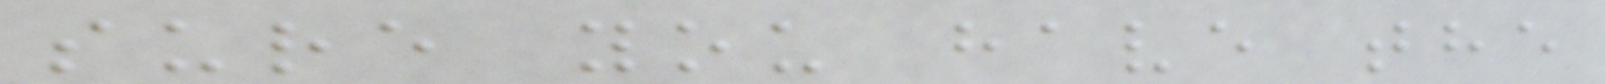sure you have the
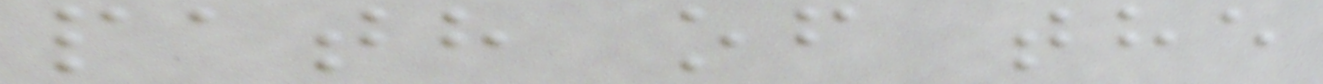path of the
